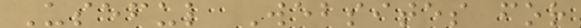Useful Websites for
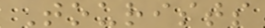Tourists
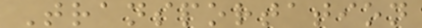Transportation
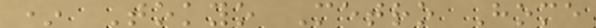* Tokyo Metro Home
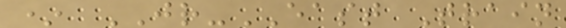* JR-EAST Train
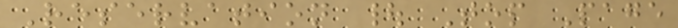Reservation | Top Page
